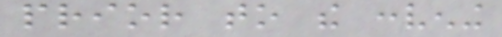prior to the convening
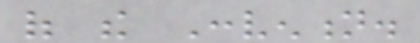of the Convention.
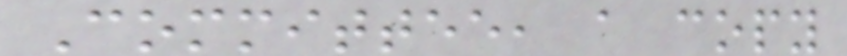Committee, a copy
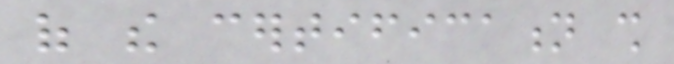of the certification shall
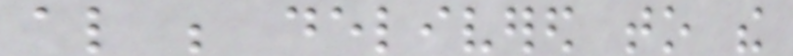also be delivered to the
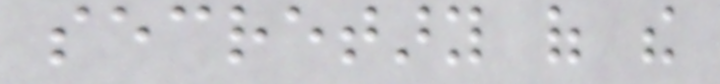secretary of the
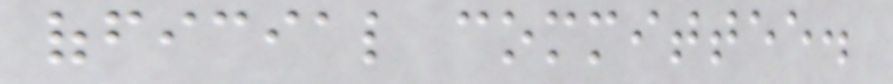official committee.
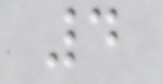4
